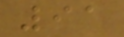91
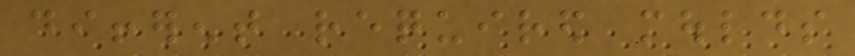different required moulds
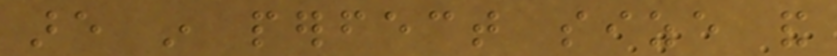are in perfect size and
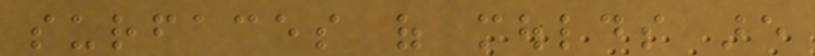surfaces of moulds are
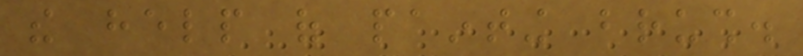the help of painting brush.
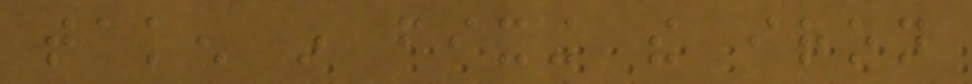taken in fixing the iron
